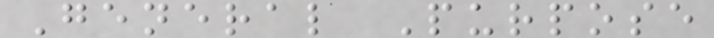General Purpose
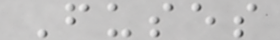Fuses
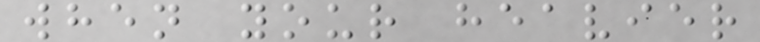when your heavier
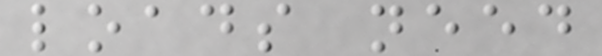loads need
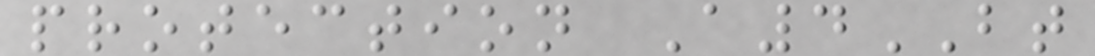protection A4BT
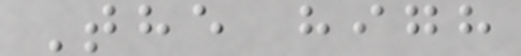The high
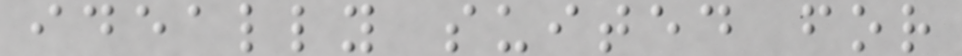ideally suited for
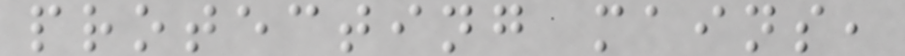protecting mains,
